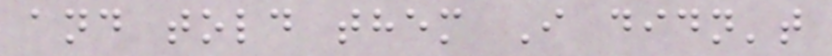and told them I didn't
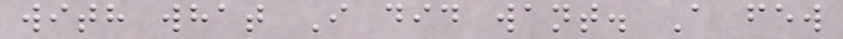with what I did want. A few
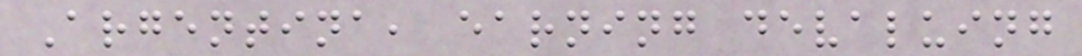Argentina, earning devaluing
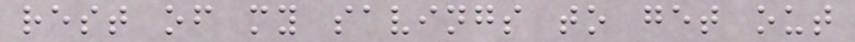rest of my savings to get out
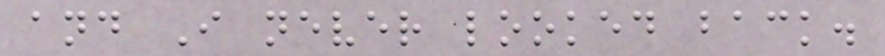and I never looked back.
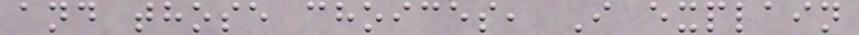and those choices, I explain
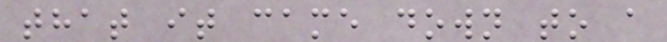that it came down to a
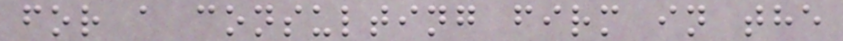for a consulting firm in the
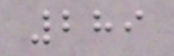289
